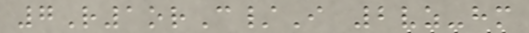7R1orC/I 2vz-hm
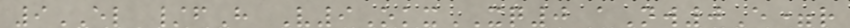9EL /fH V9OkxXQ0 aNw0E=r
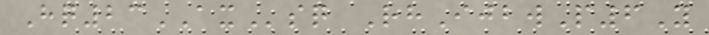Hq23AXsq RhIjbwP6Y
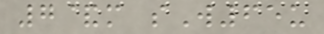7&m sW65u
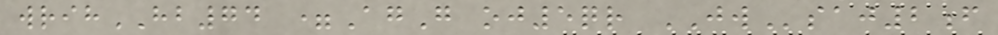wrihHB74 =AgG oj5qr JWsaj2f
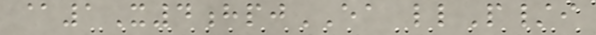@1X4hpjEA llP/i
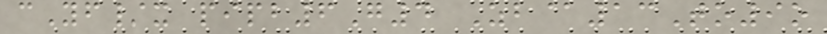cYf/x pipb6G4 Zb@13To9o
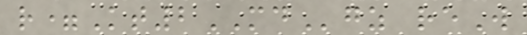r=Kt2MDgz reW
